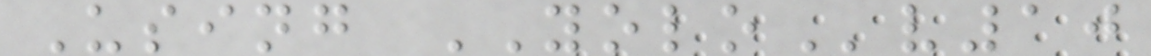Using YOLOv10
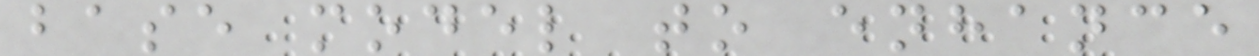base model to enhance
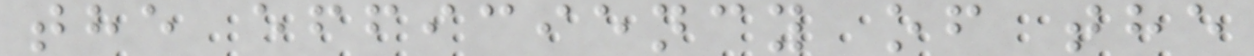the efficiency of the
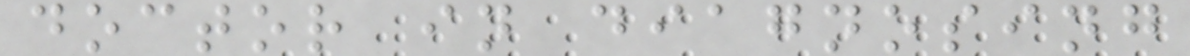doctor in diagnosing
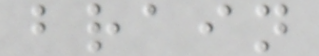brain
